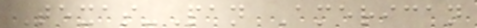Texas-Pan American
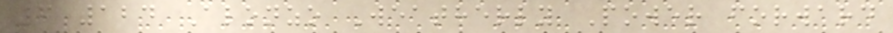6 124 Alonzo Weatherly Power forward
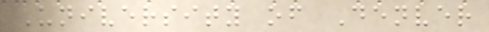University of Denver
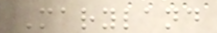Maryland
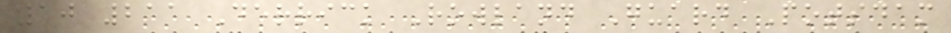10 211 Derrick Rowland Guard Potsdam
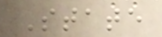State
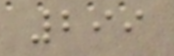299
